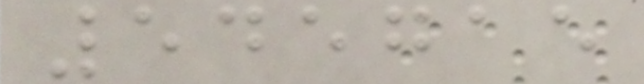545715
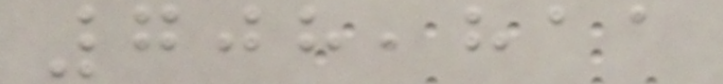708,811
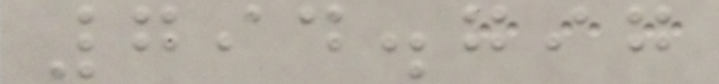794.797
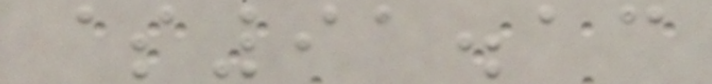$91.13
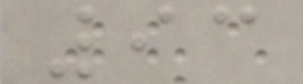93
